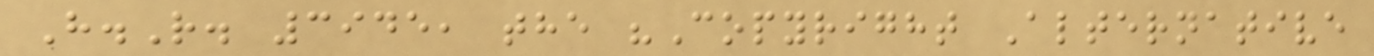H.R. 3945, the "Copyright Alternative
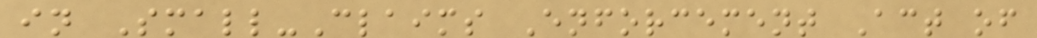in Small-Claims Enforcement Act of
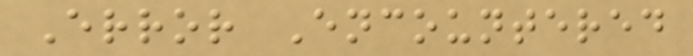Error Encountered
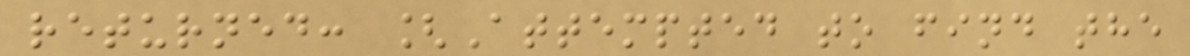returned: [Attempted to find the
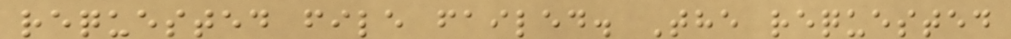requested file failed. The requested
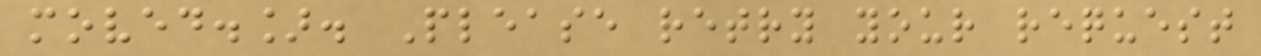moved.]. Please retry your request
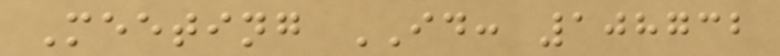Meeting ID: 108732
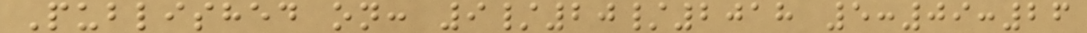Published on: 9/20/2018 5:09:26
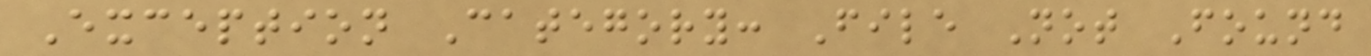Exception Category: File Not Found
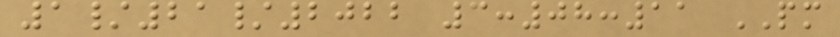1/21/2022 3:08:11 PM
